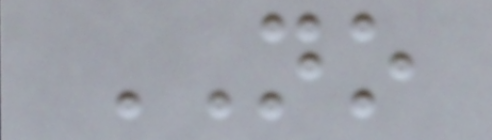NO
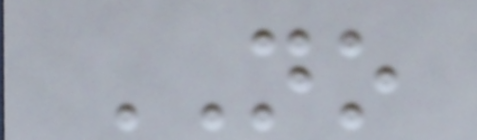NO
